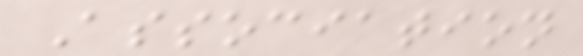Association
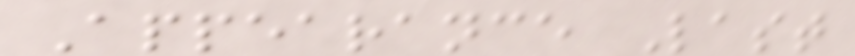Appearance Last
